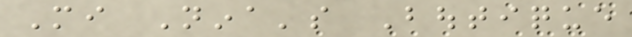Mi Nina's Boutique
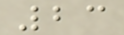23
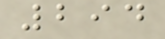294
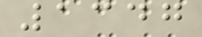1347
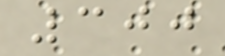300
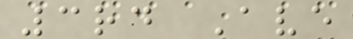3rd Ave
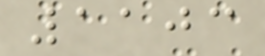1103
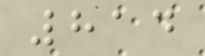814
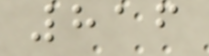816
